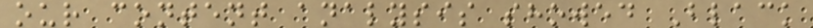our content analysis showed Black
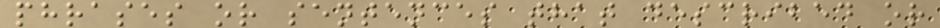phrases or sentences that described or
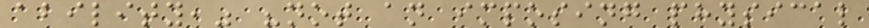ability," "not an imposing physical
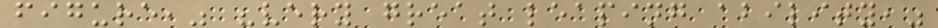figure," "very great leaping ability,"
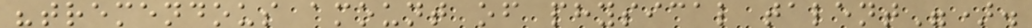"tremendous amount of physical talent").
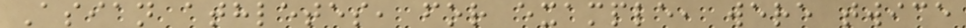Asian athletes, for example, were twice
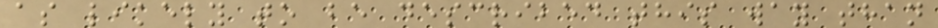as likely to be described this way than
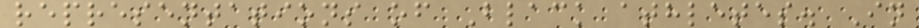representations of Black athletes. In
